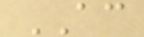AC
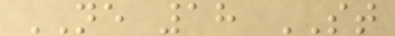NE 18 ST
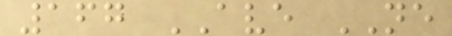167 AVE NE
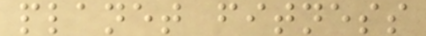planet fitness
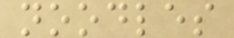noodles
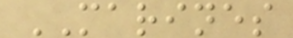MARINES
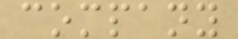company
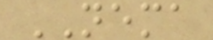NEMA
